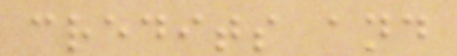credits and
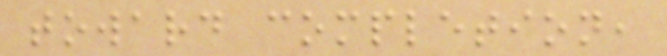toward completion,
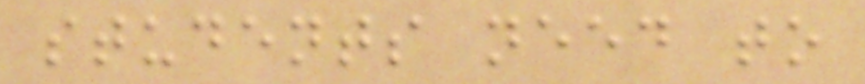students need to
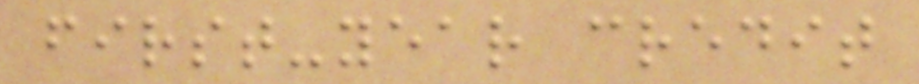first-year credit
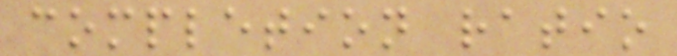completion ratio
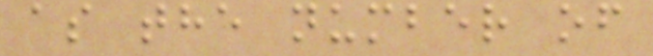as the number of
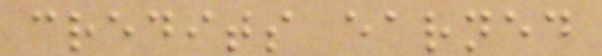credits earned
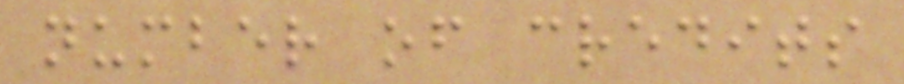number of credits
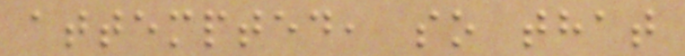attempted, so that
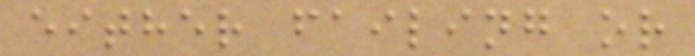either failing or
